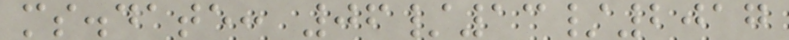ms.date: 06/13/2017
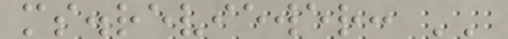ms.reviewer: ''
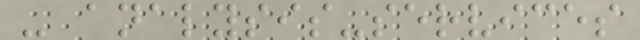- analysis-services
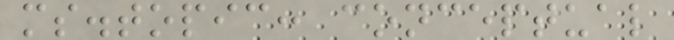ms.topic: conceptual
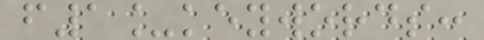f1_keywords:
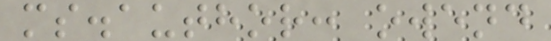ms.author: owend
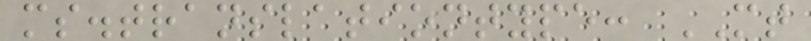ms.translationtype: MT
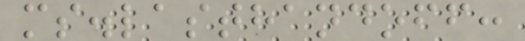ms.lasthandoff:
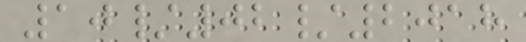10/02/2018
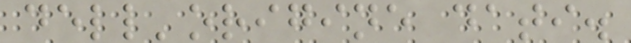dell'origine dati.
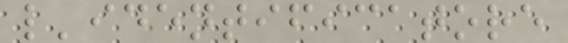l'identificatore
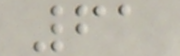61
